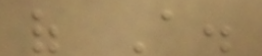of A.
